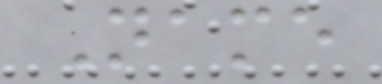Name
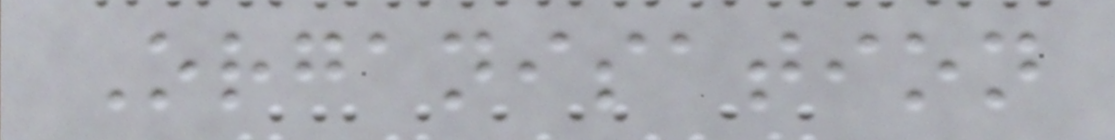Organisation
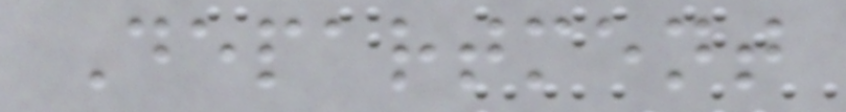Department
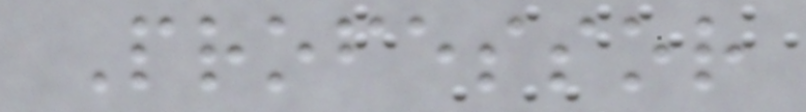Professor
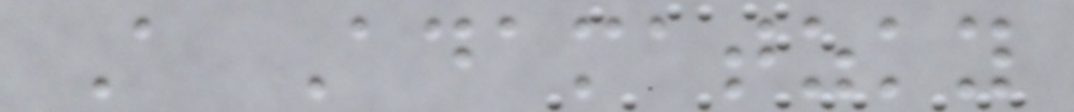A Adamatzky
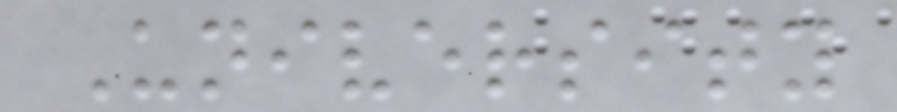University
